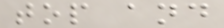top and
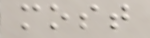most
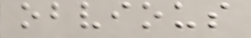obvious
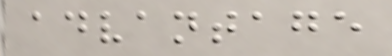advantage
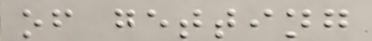of getting
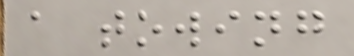a towing
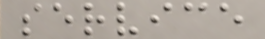service
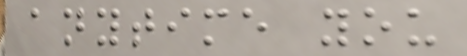anytime you
